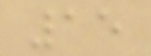15
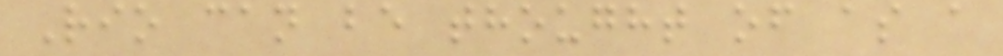Rio can be thought of as a
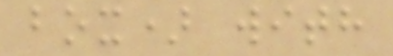box) with
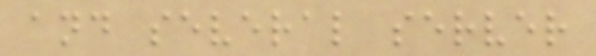and several server
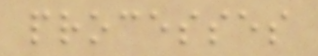processes
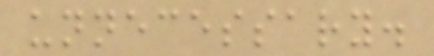unnecessary.
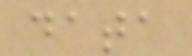data
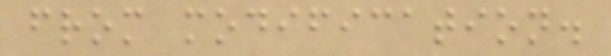from modification.
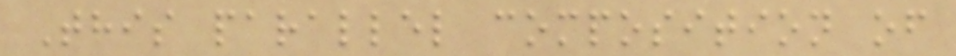This parallel composition of
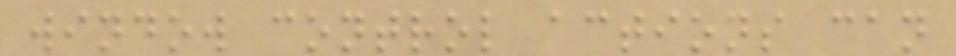window control actions can
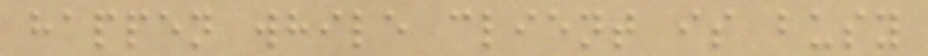happen while client is busy
